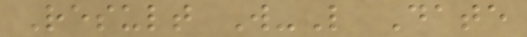Result W-L Date
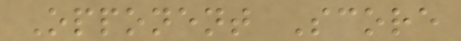Opponent Score
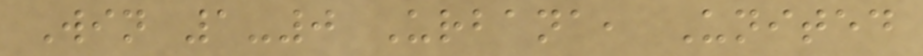Win 1-0 Urbana, United
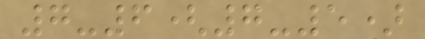7-6(7-5)
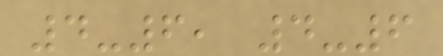4-6, 4-6
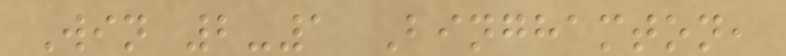Win 2-1 Binghamton,
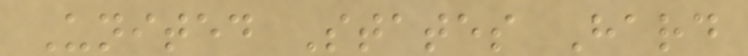United States Hard
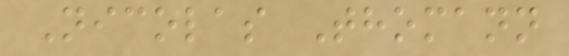Nicolas Thomann
